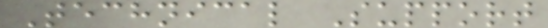Technical Support
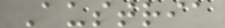Austria
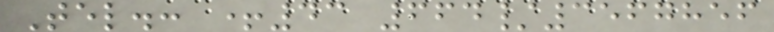Tel.: +43 664/3567856
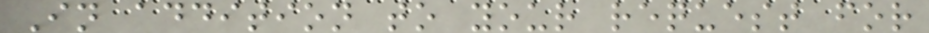In addition to your request for
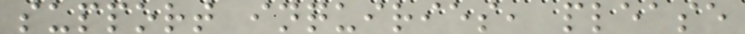support inquiries, please
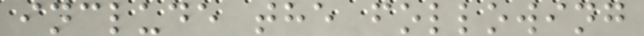include the following
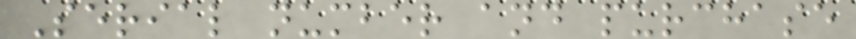Serial number and purchase
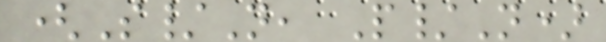(S/N, P/N)
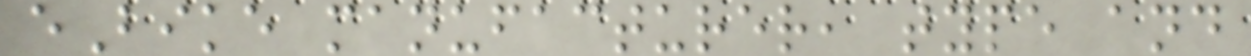eBike manufacturer, type and
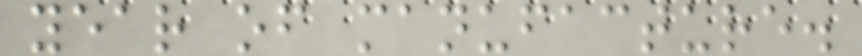year of manufacture.
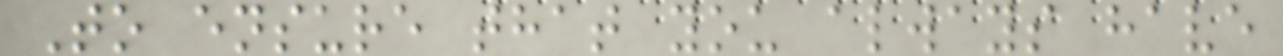To ensure that you always have
